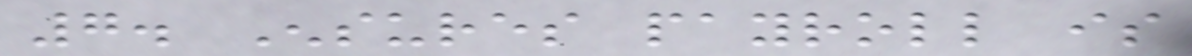7. Ensures payroll is
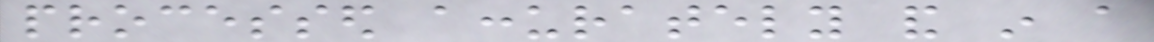processed accurately and in a
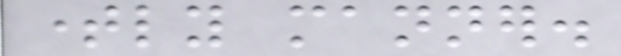timely manner.
